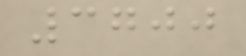3700
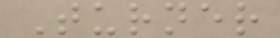Turner
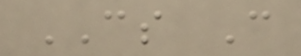CS C
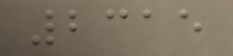2315
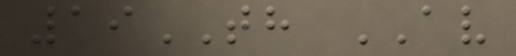19TH AV
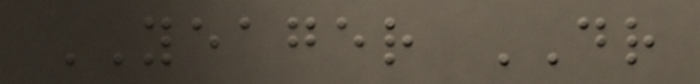YEAGER DR
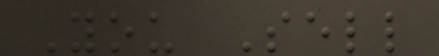You Sell
